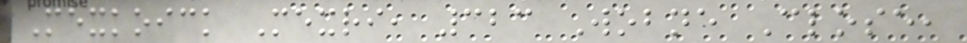Mexkoick Mexri, 323 Wobne Close,
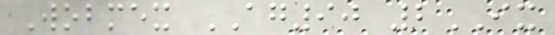Wobmex AG90 2IX
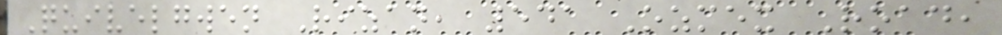Quivelgwen Rizan, 541 Ozmex Road,
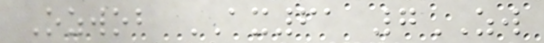Ozwob AX61 7ZW
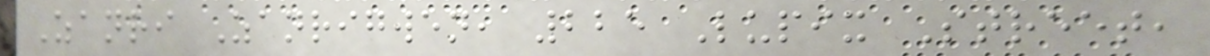Zanri Zanrigwen, 225 Lupix Street,
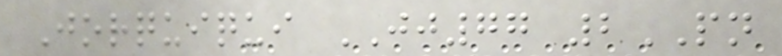Jorquiqui JJ77 2PN
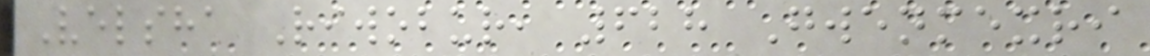Velsha Riwobur, 628 Gwenmexri
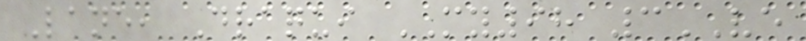Lane, Draqui MY98 3VE
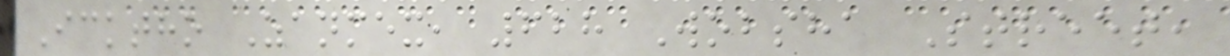Icktho Zanmex, 628 Wobsha Street,
